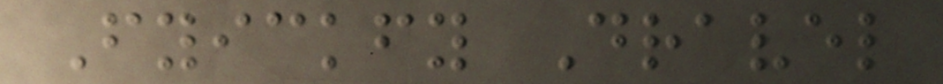Fyickfy Dravel
